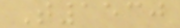T1530
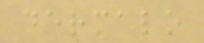dermalo
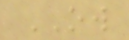OW
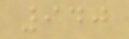940
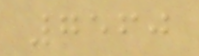7560
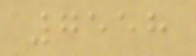7558
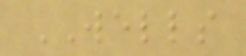WELLS
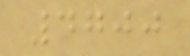4700
